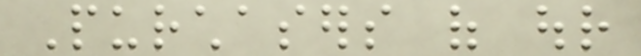Purchasers of our
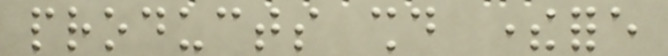products should therefore
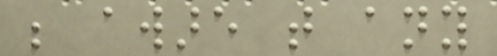be aware that any
